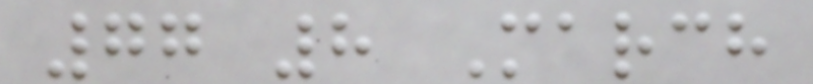77 8 March
